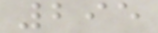295
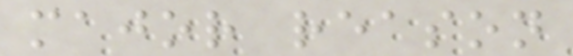major reason
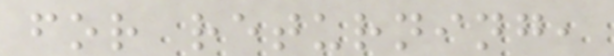for returning,
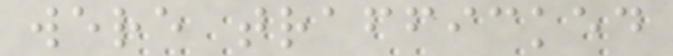were trafficked
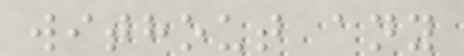without any
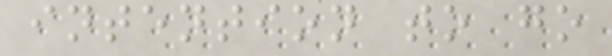intention to go
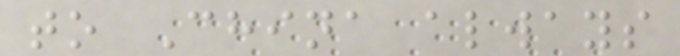to China always
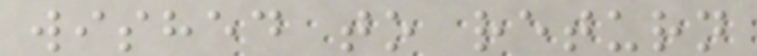wished to return
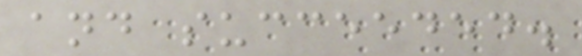and succeeded.
